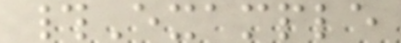#Example
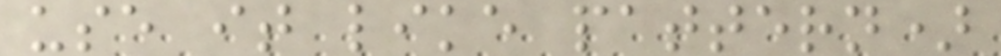use it like pattern)
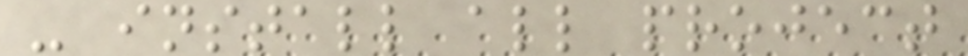- install all project
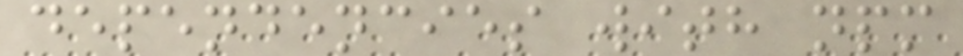dependencies with npm
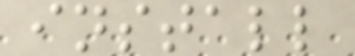install
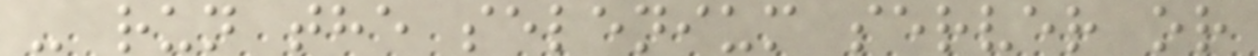- run the selenium server or
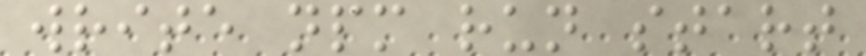write npm run start
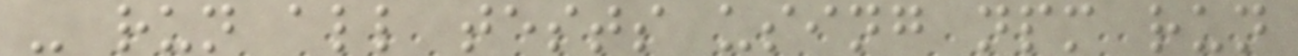- run all tests using npm run
